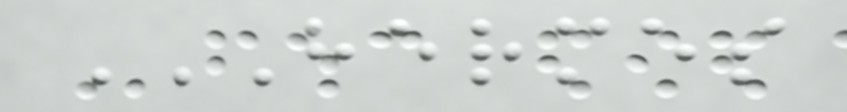HERMES
